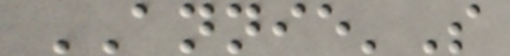ANNIE'S
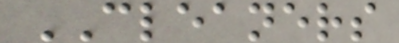CLEANERS
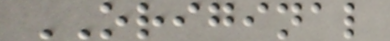ORIGINAL
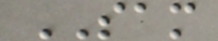SAM
